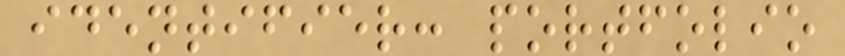identifier: portfolio
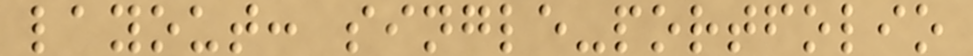layout: single-portfolio
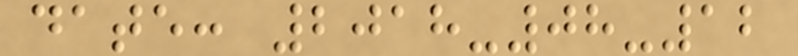date: 2018-08-12
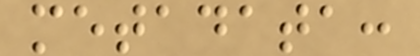metadata:
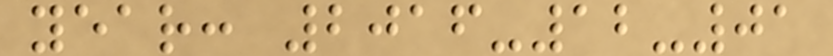year: 2016-12-01
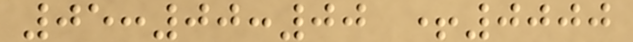05:00:00 +0000
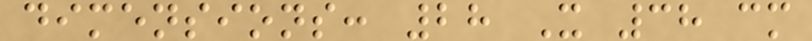dimensions: 28 X 38 cm
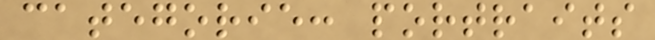categorie: portraits
